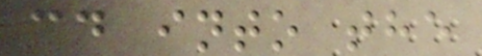cd into the
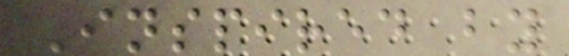Inspired by
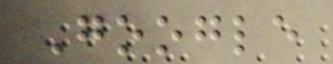Google
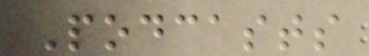Podcasts
